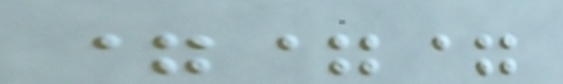===
